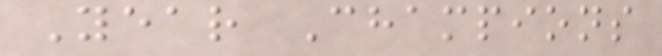Year Champions
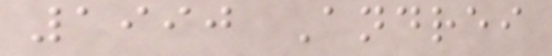1990 Andrei
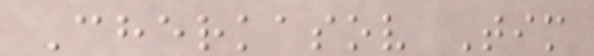Cherkasov Tim
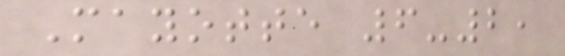Mayotte 6-2,
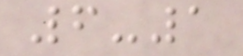6-1
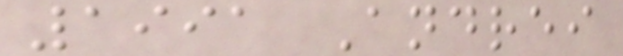1991 Andrei
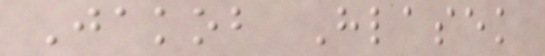Jakob Hlasek
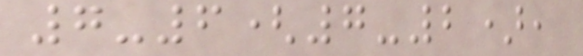7-6(7-2),
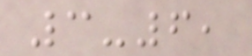3-6,
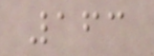163
